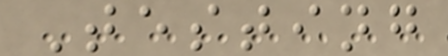Testing
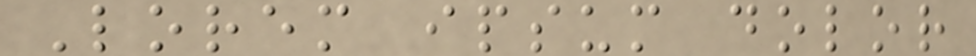Lorem ipsum dolor
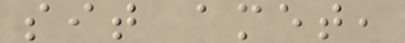sit amet,
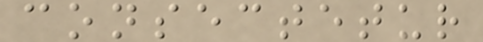consectetur
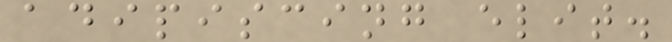adipiscing elit.
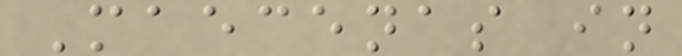Maecenas in
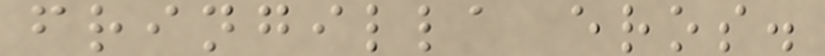fringilla eros.
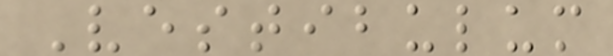Vestibulum
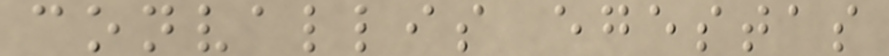convallis egestas
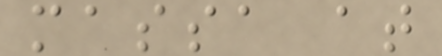massa at
